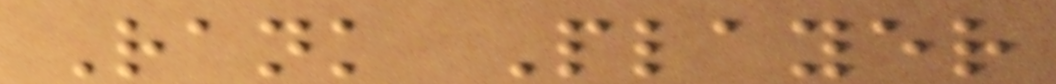Rank Player
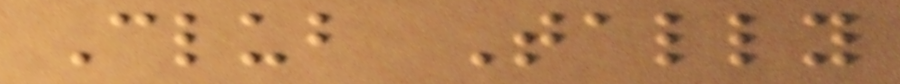Club Tally
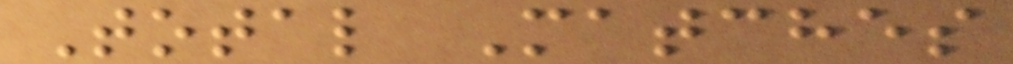Total Matches
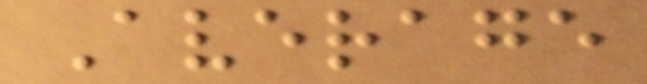Average
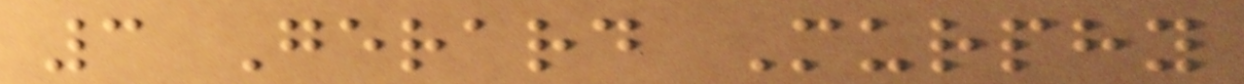3 Gerard Murphy
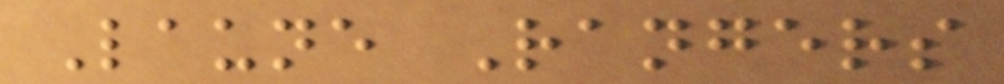Laune Rangers
